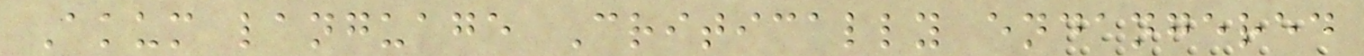Akum language Critically endangered
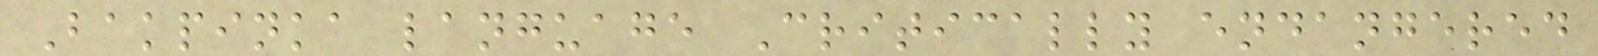Bakpinka language Critically endangered
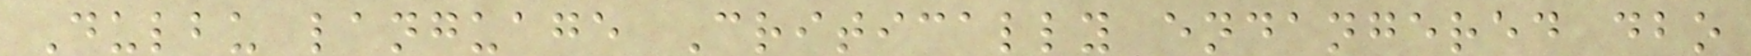Dulbu language Critically endangered dbo
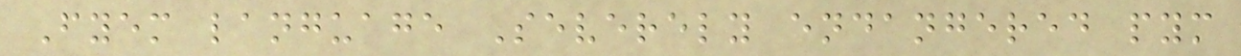Fyem language Severely endangered pym
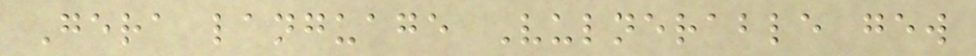Gera language Vulnerable gew
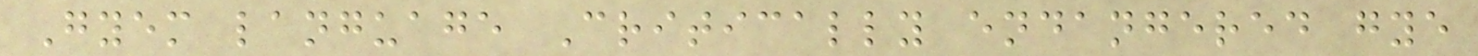Gyem language Critically endangered gye
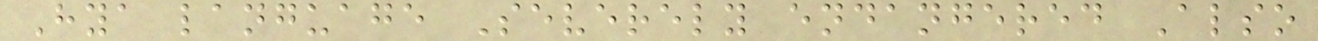Hya language Severely endangered Also
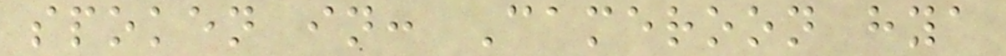spoken in: Cameroon hya
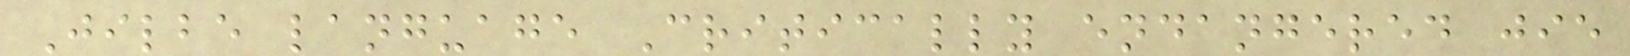Jilbe language Critically endangered jie
